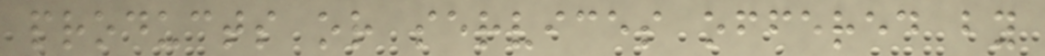products or services offered by
